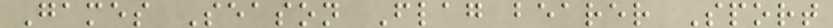Games Season Flag bearer Sport
